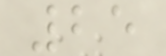25
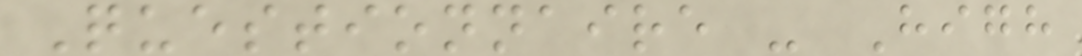Questionnaire - High
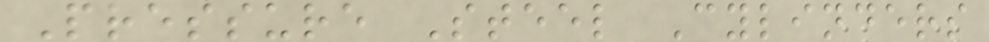Pressure Steel Cylinders
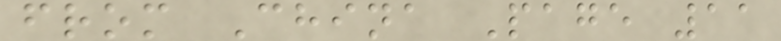from China Page 11
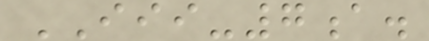III-7a.
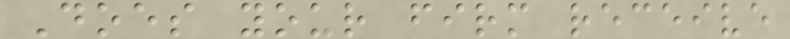Does your firm receive
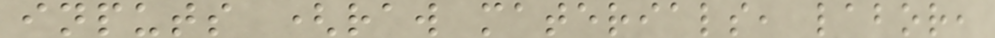inputs (raw materials, labor,
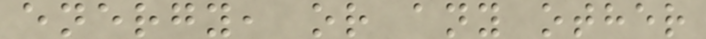energy, or any other
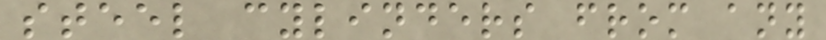steel cylinders from any
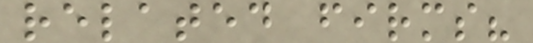related firms?
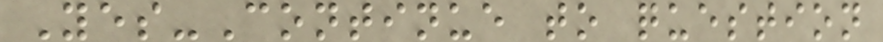Yes-Continue to question
